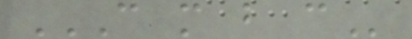C M B C
